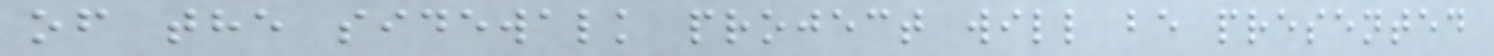of the sidewalk project will be presented
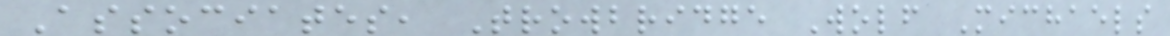Associates, Trowbridge Wolf Michaels
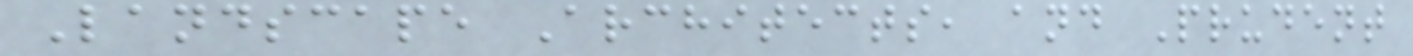Landscape Architects, and Prudent
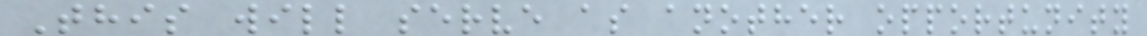This will serve as another opportunity
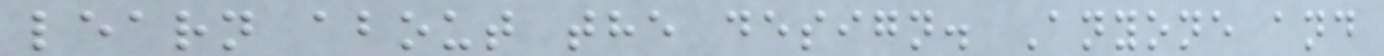learn about the design. Anyone and
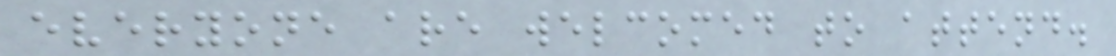everyone are welcomed to attend.
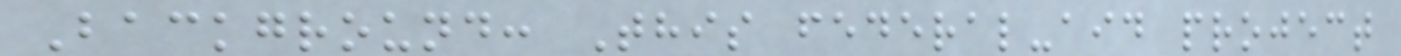Background: This federal-aid project
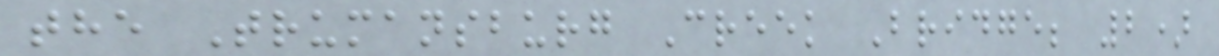the Trumansburg Creek Bridge; 2)
